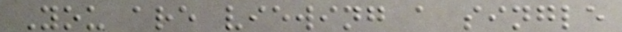You are viewing a single
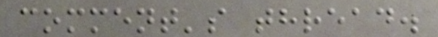comment's thread.
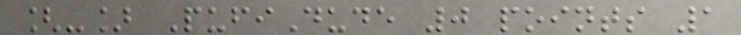[-] PufiDude 0 points 1
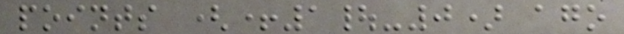points (+1|-0) ago
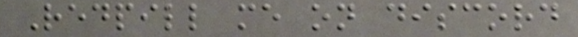Redpill me on discord
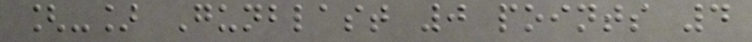[-] Gunblast 0 points 4
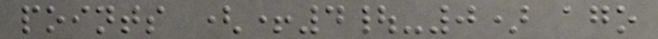points (+4|-0) ago
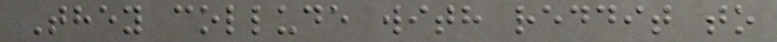They collude with reddit to
